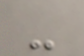-
